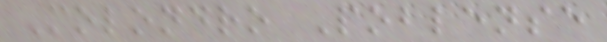Molondro Poblense
